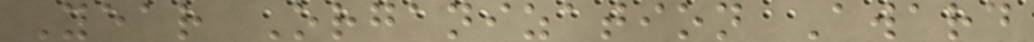Year Organization Award
